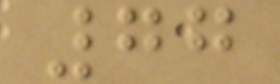77
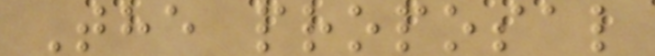The proposal
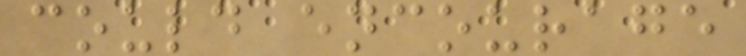could encourage
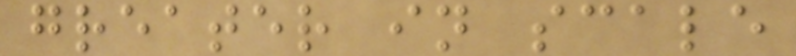greater in scale
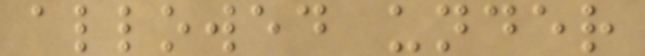allowed under
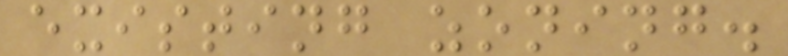existing zoning.
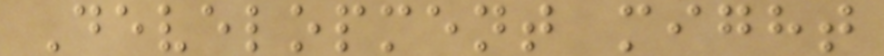Development might
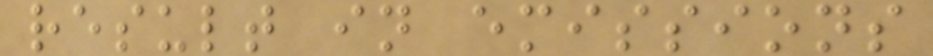result in emissions
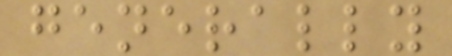generally
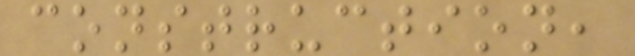construction,
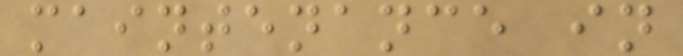maintenance in
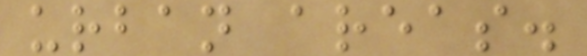urban areas.
